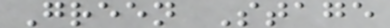Green Stage
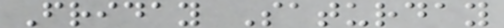Friday Saturday
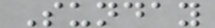Sunday
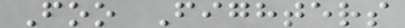Foo Fighters
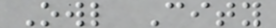Owl City
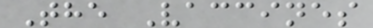The Vaccines
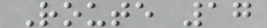Route 17
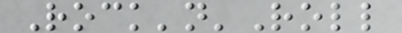Rock'n'Roll
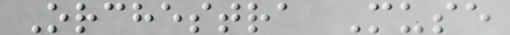Orchestra Muse
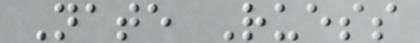Nate Ruess
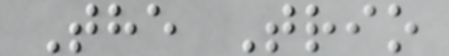The Trio
